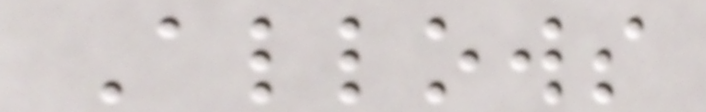Allows
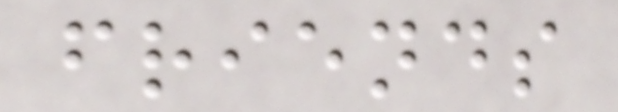friends
